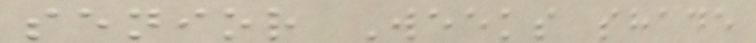senior Weeks shade
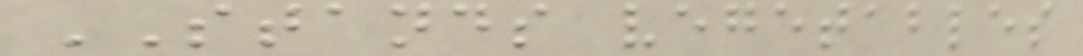STANDS vegetables
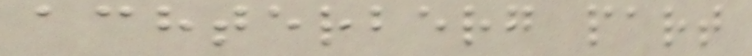achterberg part
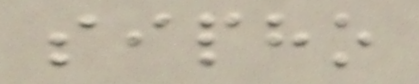sipho
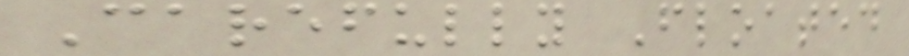Carefully Floated
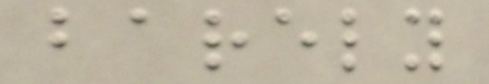barely
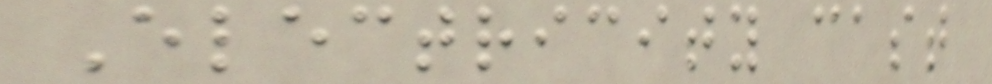Electricity cast
